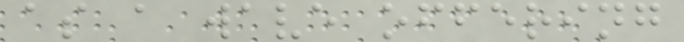as a wave offering
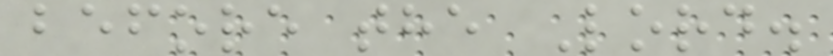before the Lord.
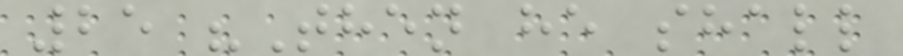25 "Then he shall
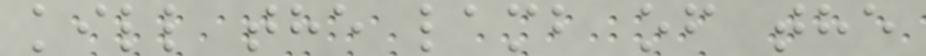kill the lamb of the
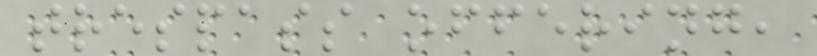trespass offering,
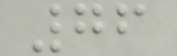76
